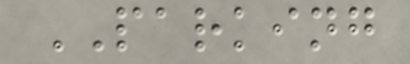PARKING
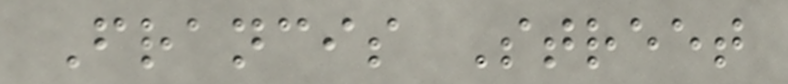Francis Street
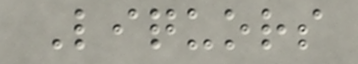Liquors
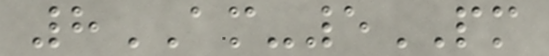8AM-5PM
